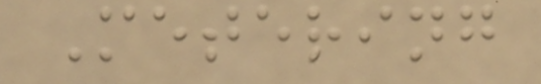Metering
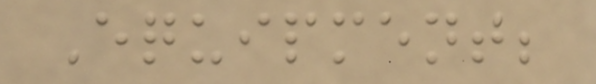Equipment;
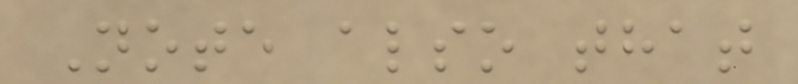Note also that
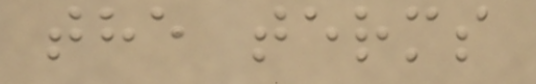the terms
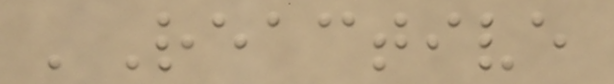'Reactive
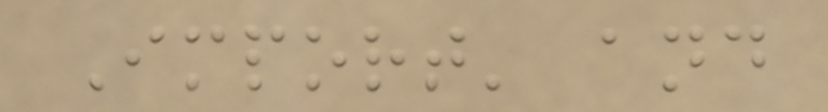Import' and
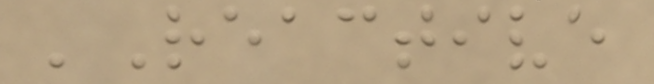'Reactive
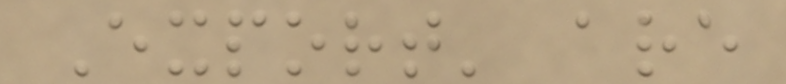Export' are
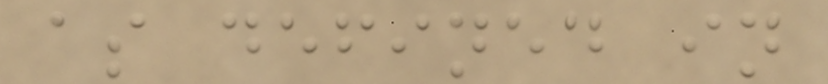as defined in
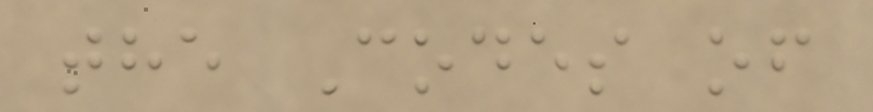the Codes of
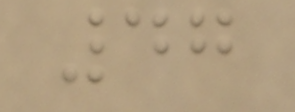47
